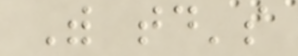With today's
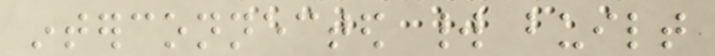interconnected world built
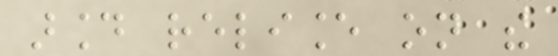around reliance on the
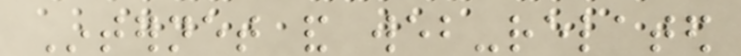Internet and web-related
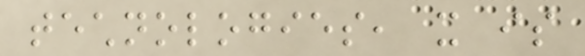technologies, it is
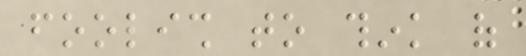foolish to think of
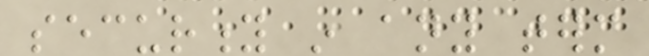security in any term
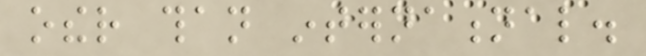other than international.
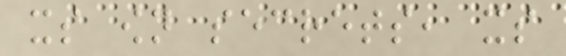its own secrets, its
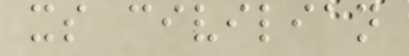its civilian
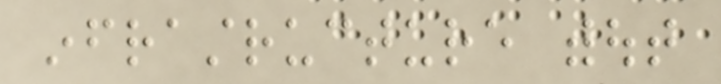infrastructure without
